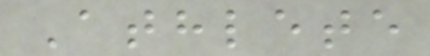Athlete
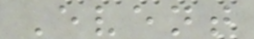Event
